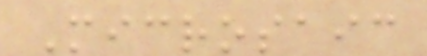Microsaic
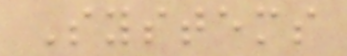Systems
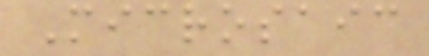Microsaic
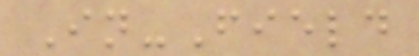In-Field
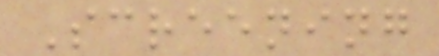Screening
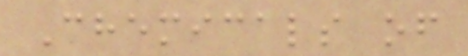Chemicals of
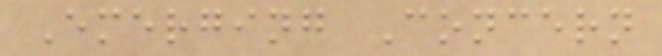Emerging Concern
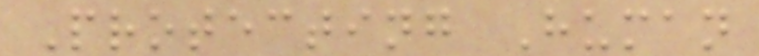Protecting Human
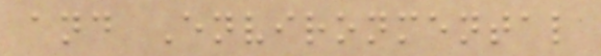and Environmental
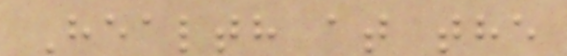Health at the
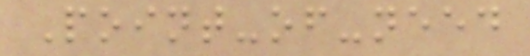Point-of-need
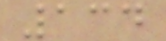134
